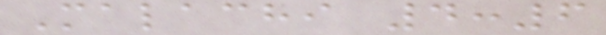Malachi 4:6
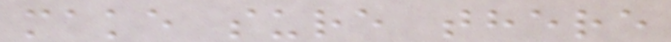make sure there
